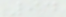94
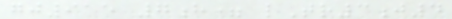gj915 7h= lTr3j4
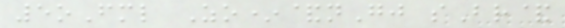5oFml Zo*&nGj sBr&
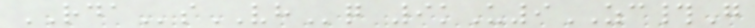RDAsVHq 9kU9ZC#G
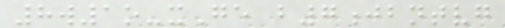8w1o-xGe b7jbntvg
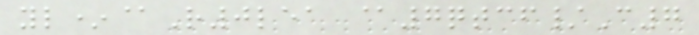yl*@R0lea @7qtcf/C7
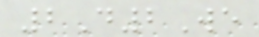2D2We
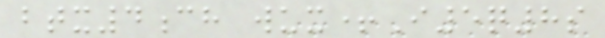btx4ch wux+I5q8s
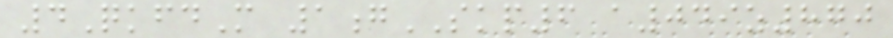4QkfdM 1gSKP6 a049z870
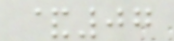&07
